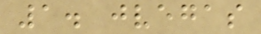1. jvegas
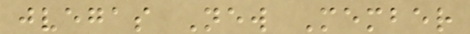jvegas New Member
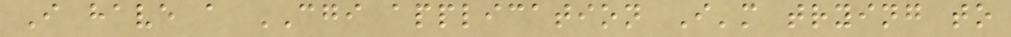I have a CGI application I'm trying to
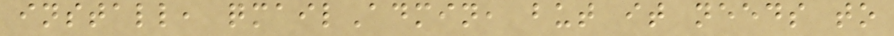install, qmailAdmin, but it needs to
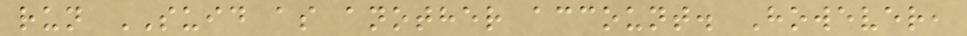run SUID as another account. However,
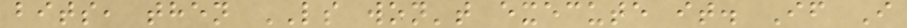bits, then LS won't execute it. If I
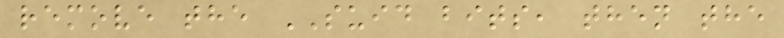remove the SUID bits, then the
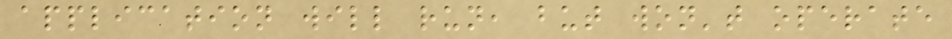application will run, but won't operate
